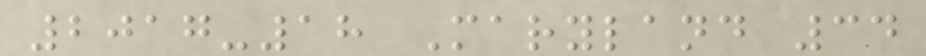2017-18 Maryland 34
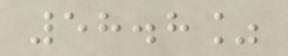58.8%
